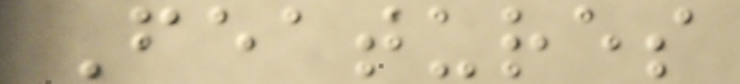Features
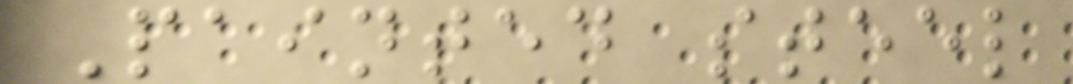Painted steel
